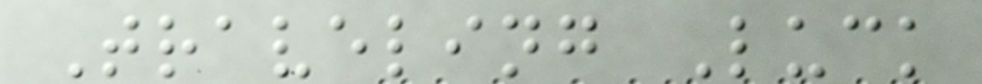Traveling Luck
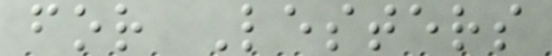for Lesters
